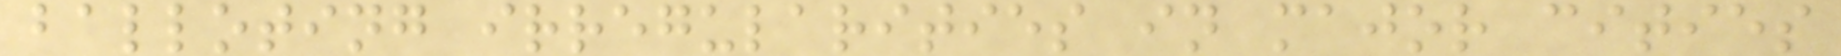balloting irregularities in major cities
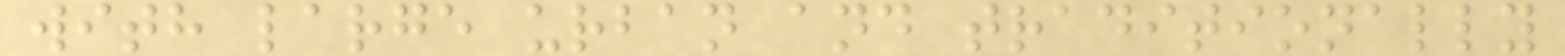with large urban and traditionally
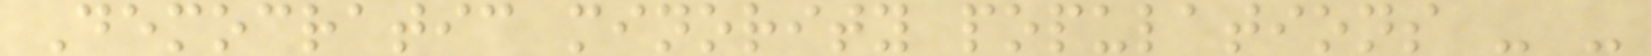Democratic minority populations - -
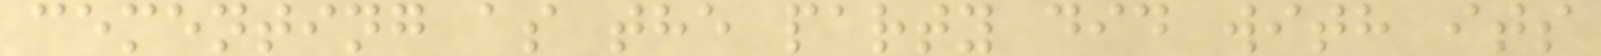cementing as the party did with its
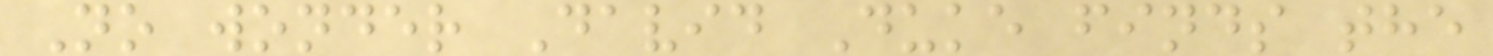No wonder David Duke finds the
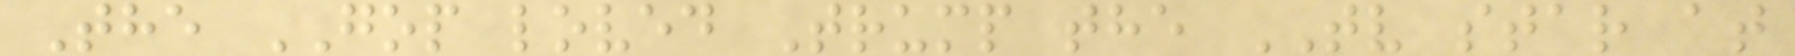The GOP loved Trump the TV star at
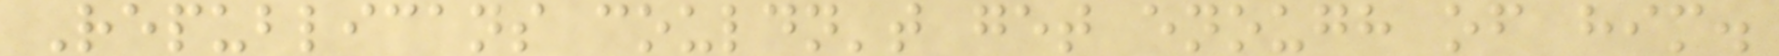Republicans couldn't get enough of him.
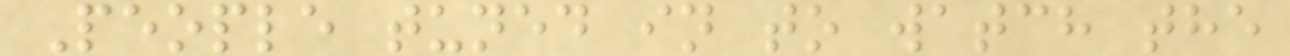People tuned in to watch the
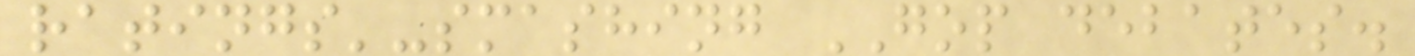ratings'-smashing GOP debates.
